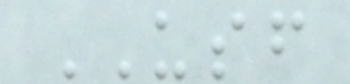USF
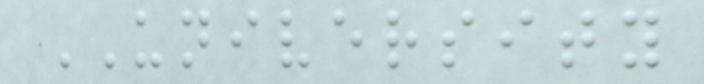UNIVERSITY
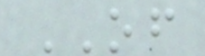OF
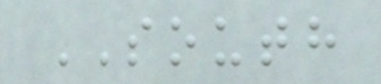SOUTH
